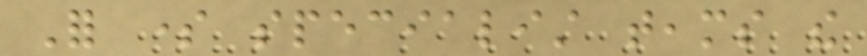For some specialist teams the
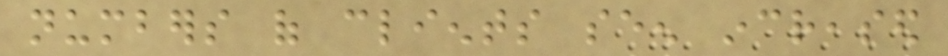numbers of clients seen increased
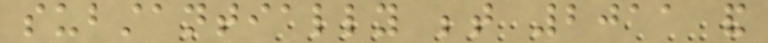substantially between 2011 and
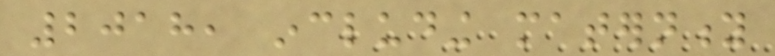2018, including maternity
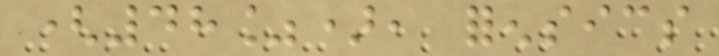(48%), forensics
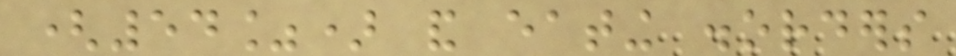(54%) and eating disorders
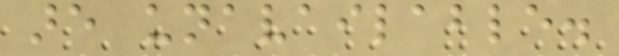are unavailable.
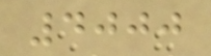4000
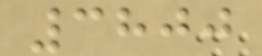3800
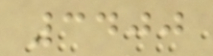3400
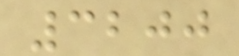3200
